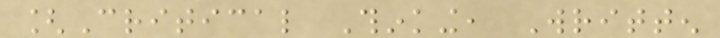[Critical Thinking, Written
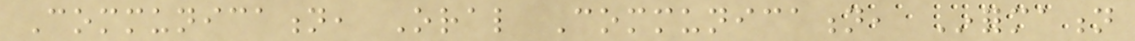Communication, Oral Communication, Information
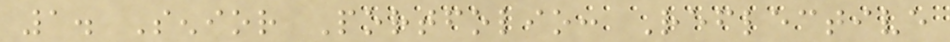1. Senior Portfolio: Reflective
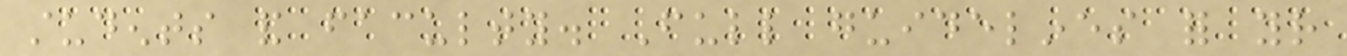students and faculty. Full guidelines for your
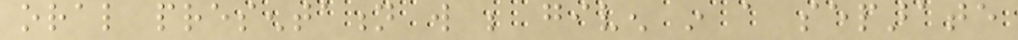oral presentation will be given in a separate
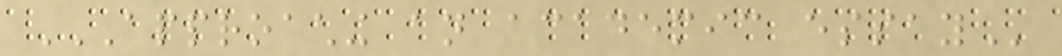APPROACHING AN ACADEMIC ESSAY
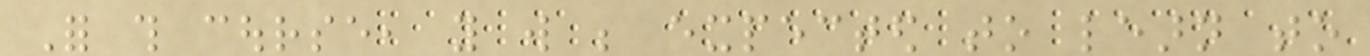For this course, you will be expected to learn to
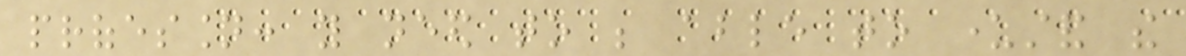profession: you need to be able to understand the
